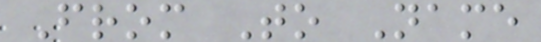From To Name
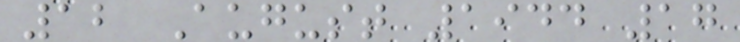12 August 1944 17
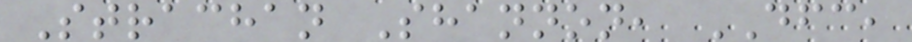Strachan Shannon, DFC,
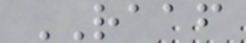RAAF
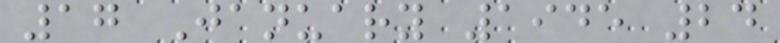17 January 1945 24
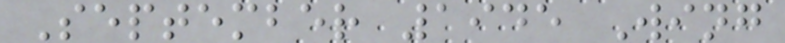September 1945 Wing
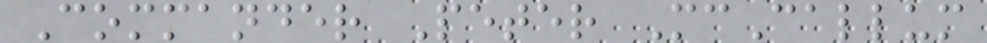Commander Peter McCallum
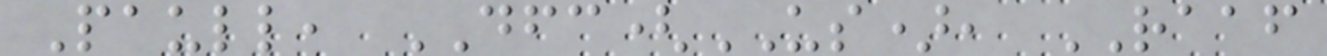Paull, DFC(US), RAAF
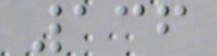136
